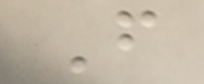F
